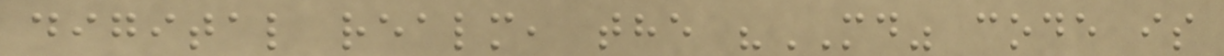digital realm, the "MD" code is
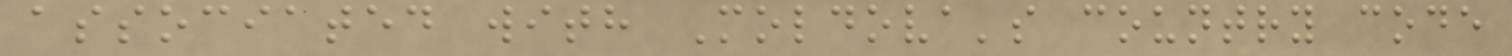associated with Moldova's country code
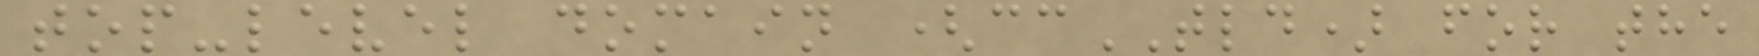top-level domain (ccTLD) for the
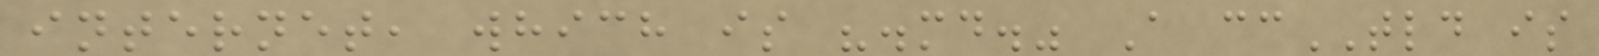internet, which is ".md." A ccTLD is
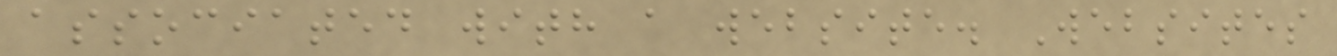associated with a website. Websites
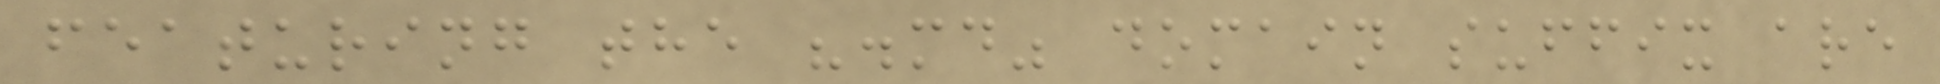featuring the ".md" domain suffix are
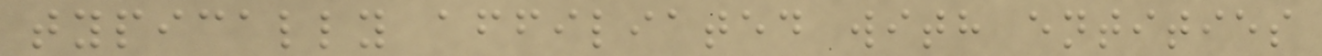typically affiliated with entities
